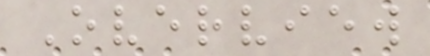Overview
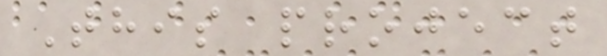This project
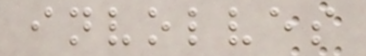involves
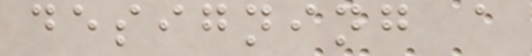designing a
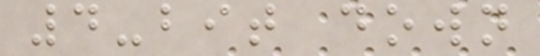4-bit down
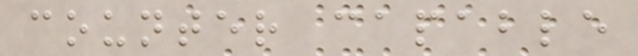counter capable
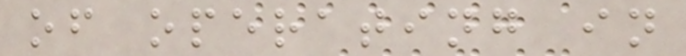of operating in
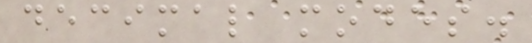decimal modes.
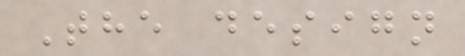The design
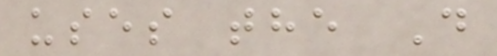uses the D
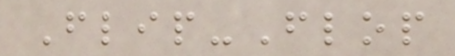Flip-Flop
